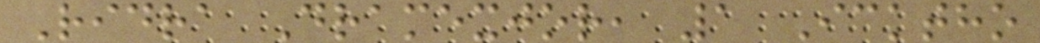Ridra Dramexjor, 1 Icktho
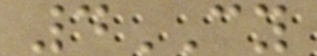4CY
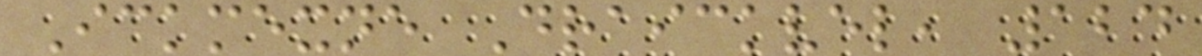Ickmexne Draickvel, 124
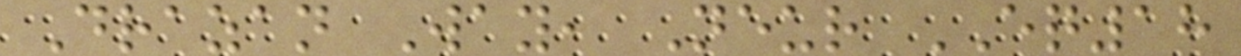Drazan Way, Neur EQ18
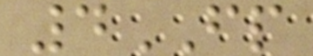4FP
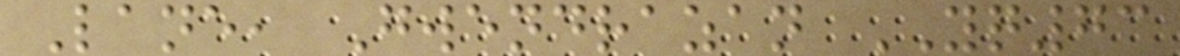Lane, Gwendrazan YQ73
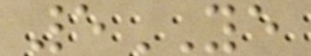5YE
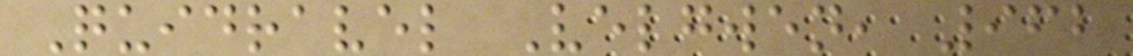Quidravel Velgwen, 962
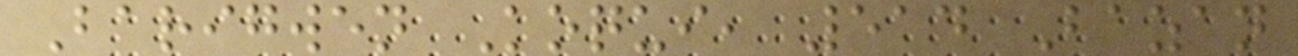Barigwen Koqui, 514 Bazan
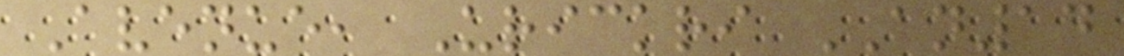Avenue, Urickri AN14
